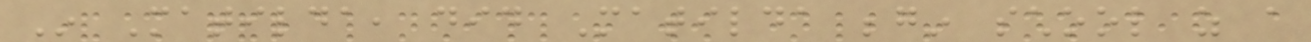In Matilda, did Matilda begin school as a
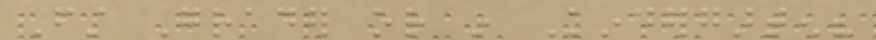First Grader or in Kindergarten?
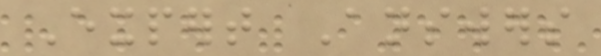Expert Answers
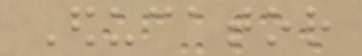Educator
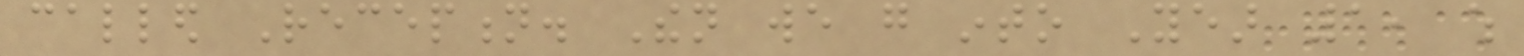called Reception. Then we go into Year 1, which
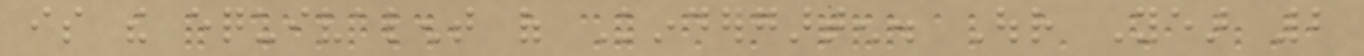is the equivalent of Kindergarten. Our Year 2
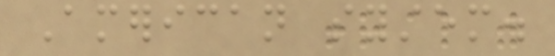American system.
